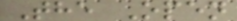The Open
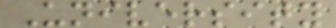University
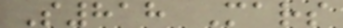S818 Mars
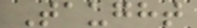Taught
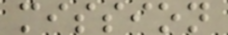mission
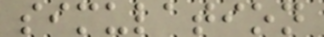simulation
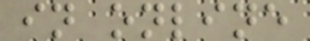in online
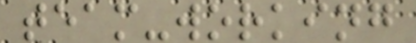team-working
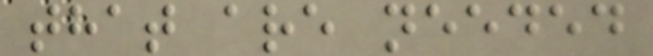that are needed
